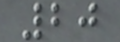20
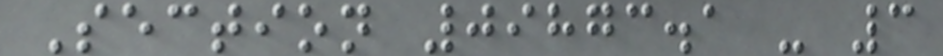Section 09873.1 - 3
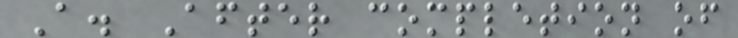A. After completion of
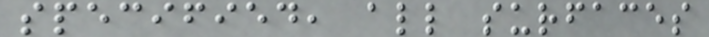specified, all surfaces
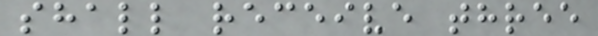shall receive three
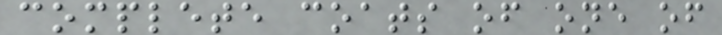complete coats of one of
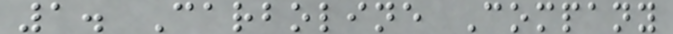1. Carboline Company
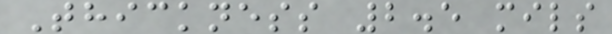Thickness 2.5 mils
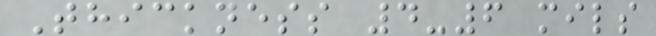Thickness 4-6 mils
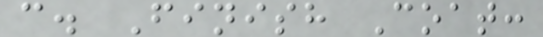c. Finish Coat:
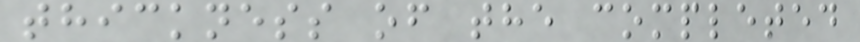thickness of the completed
